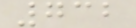732
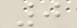0
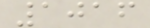1016
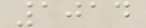1014
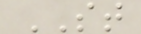ST
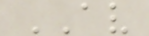AV
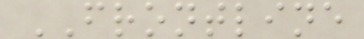FRONTLINE
